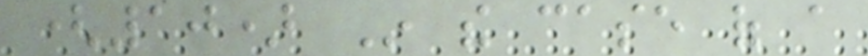(10) In the case of a
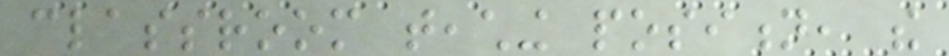classroom teaching position, the
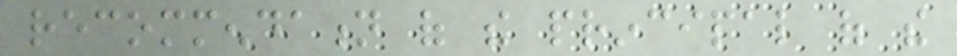recommendation of the principal of the
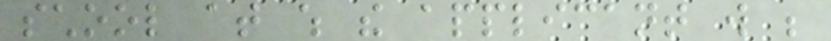school at which the applicant will be
